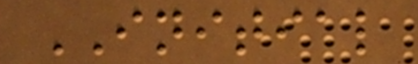INITIAL
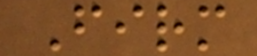Firm
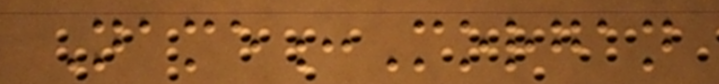Name:Morgan
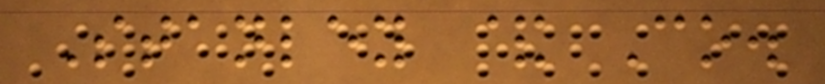Stanley & Co.
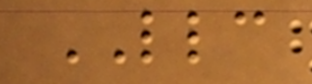LLC
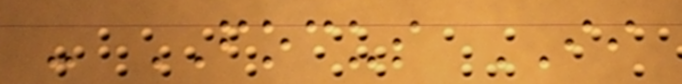- FOCUS II
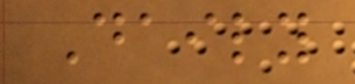Daily
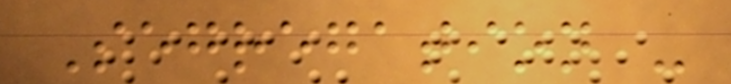Segregation -
